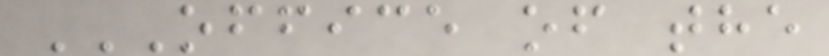OFFICE OF THE
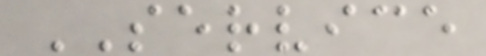SERVICE
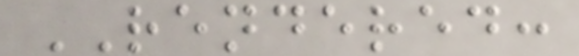RENDERED:
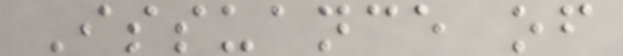Issuance of
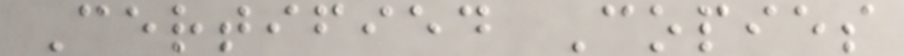Certified Copies
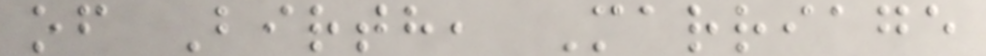of Birth, Marriage
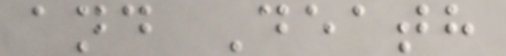and Death
